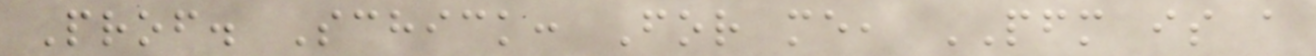Prof. Schick: For me, PFM is a
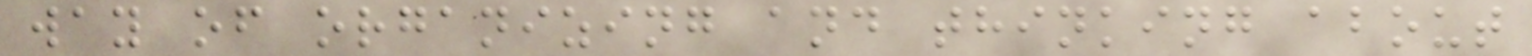way of organizing and thinking about
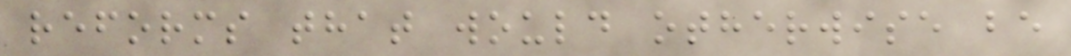reforms that would otherwise be
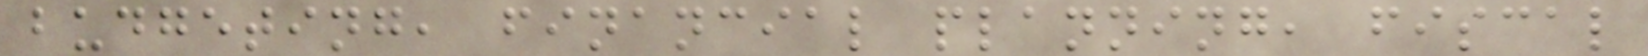budgeting, financial planning, fiscal
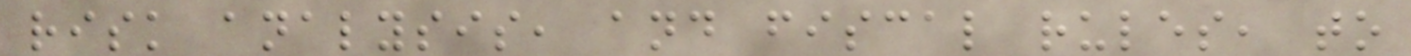risk analysis, and fiscal rules, to
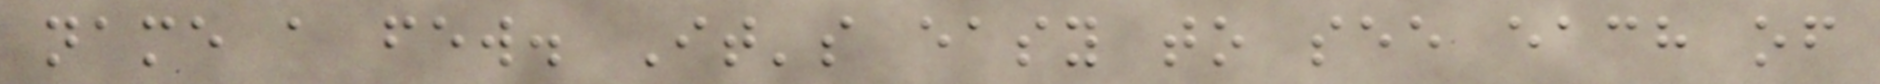name a few. It's easy to see each of
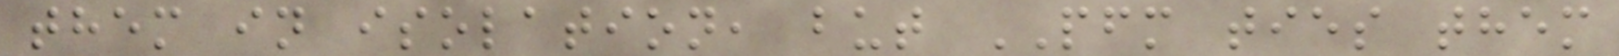them in isolation, but PFM ties them
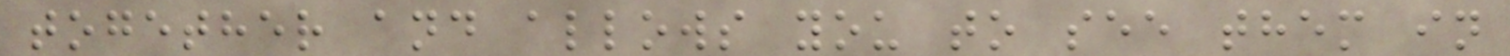together and allows you to see them in
